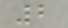2
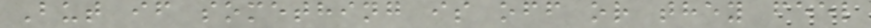But if something is off or they feel
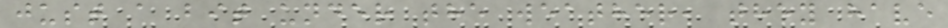just a bit under the weather, they have
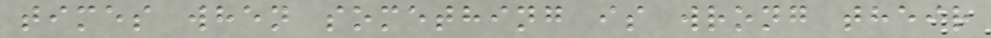times when something is wrong their
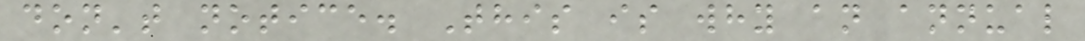don't notice. This is why an annual
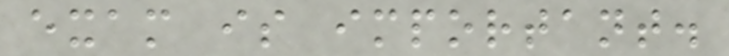exam is important.
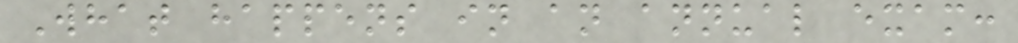What happens in an annual exam:
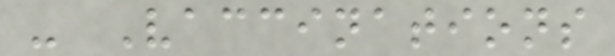- Vaccinations
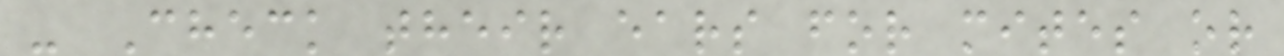- Check their ears for mites or
